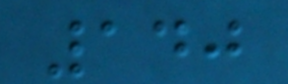140
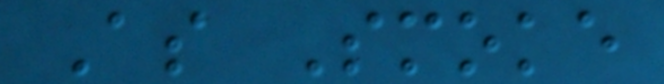As Smoke
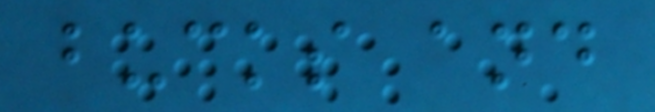bucks and
